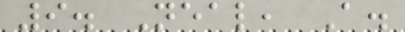9. Neal, A.
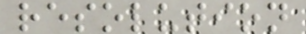resolution
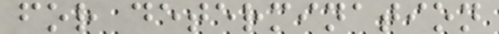for determination
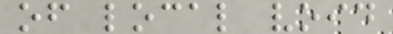of local void
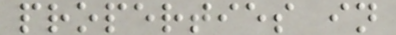properties in
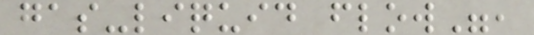gas-liquid flow",
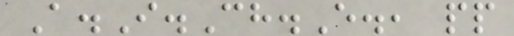A.I.Ch.E., pp
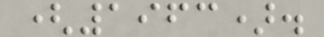(1963).
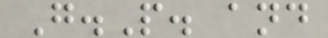G.P. and
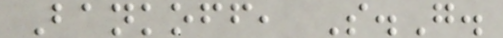Bankoff, S.G.
